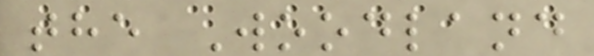the Woodland
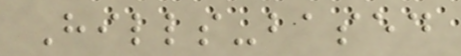Hills-based
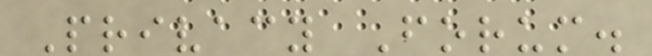Privacy Forum.
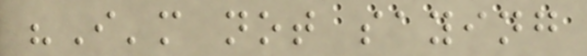"I'm not saying
